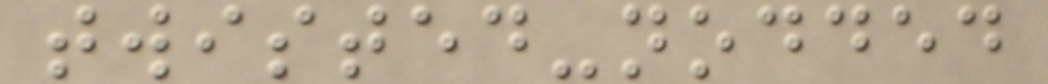twisted-nodded
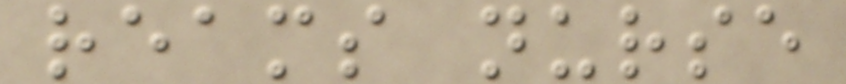reams nurse
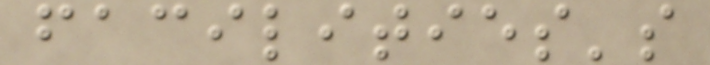facilities's
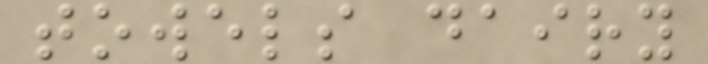towels dairy
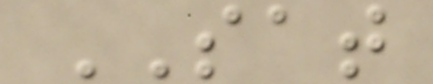SAT
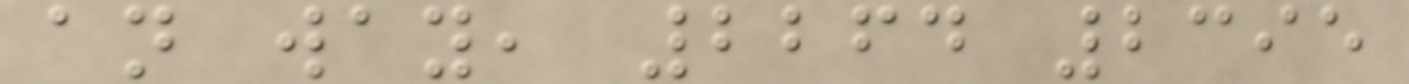an way, 2264 2395
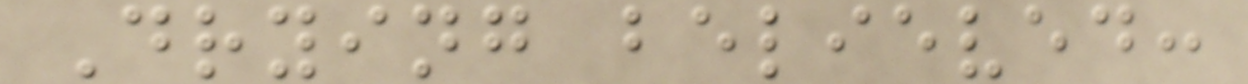Drying believed:
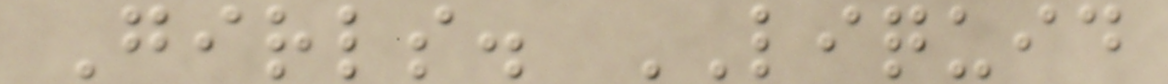Girls. LIQUID
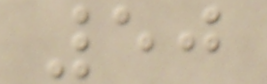50
